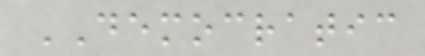DEMOCRATIC
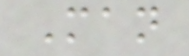Man
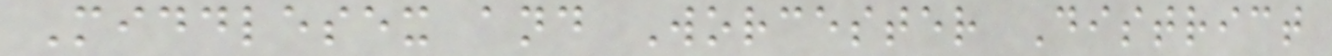Middlesex and Worcester District
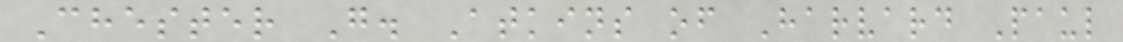Chester G. Atkins of Harvard Paul
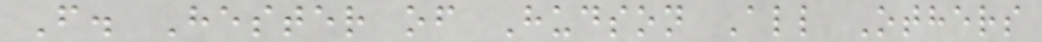F. Hester of Hudson All Others
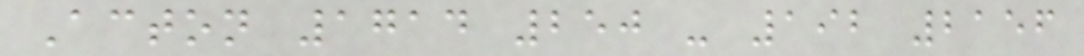Acton 1714 250 - 192 2156
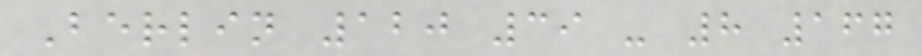Berlin 120 39 - 8 167
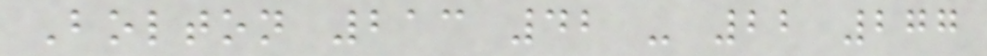Bolton 213 42 - 22 277
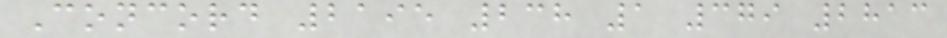Concord 2195 238 1 379 2813
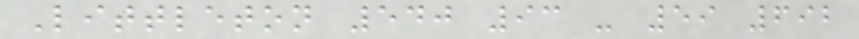Littleton 540 93 - 59 692
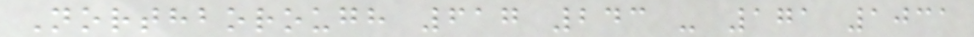Northborough 617 243 - 171 1031
